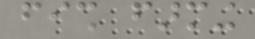fish farming
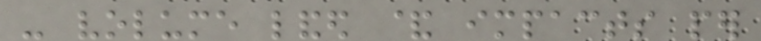- volume landed & impacts per
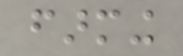farming
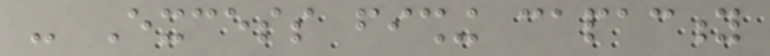- Excess fishing capacity
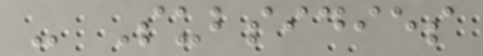- Subsidies
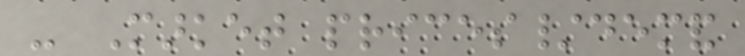- Market prices/demand
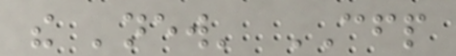the 'new' CFP
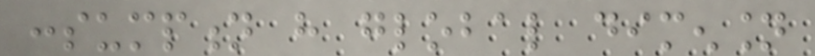consumption have global dimension
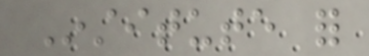Institute for
